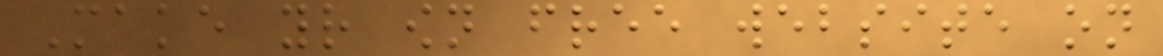Make your own free website on
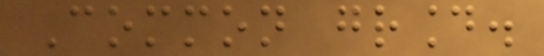Common ground.
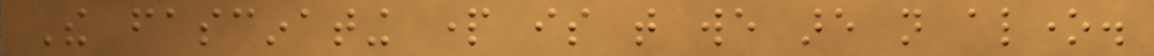The fascinating part is that we are not alone.
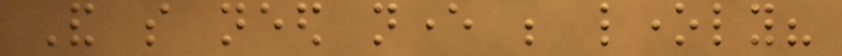And so need never be lonely?
